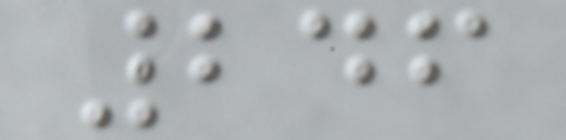246
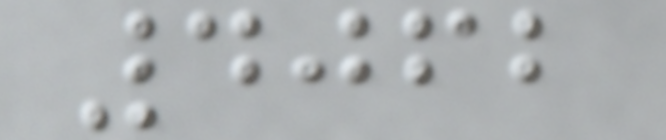4062
